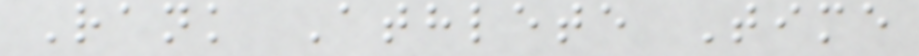Rank Athlete Time
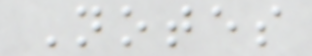Notes
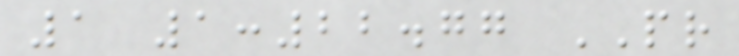1 1:22.77 PR
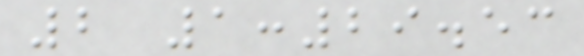2 1:29.53
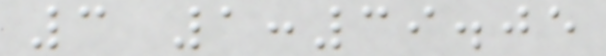3 1:39.05
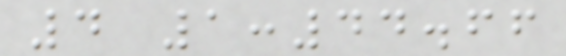4 1:44.66
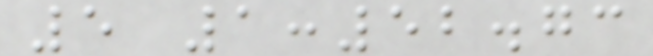5 1:52.73
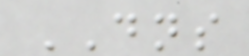DNS
